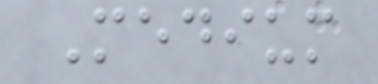Medium
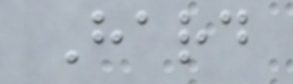Hard
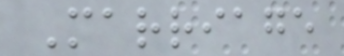Marriage
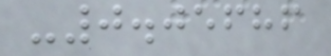-0.05686
